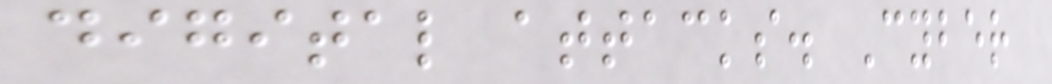digital attacks. Cyber
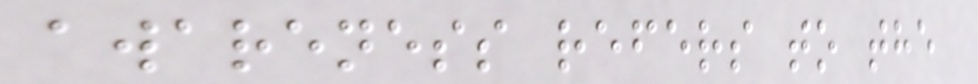awareness refers to the
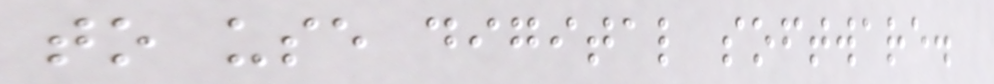to use digital software.
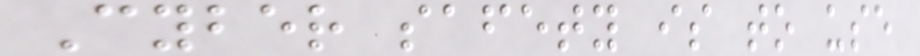Cyber safety is to use
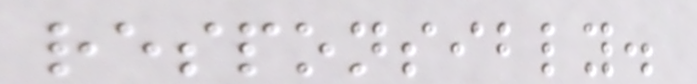responsibly.
